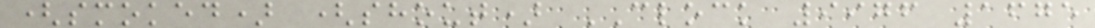(smoked) (shout) CLOCK 9976 1675
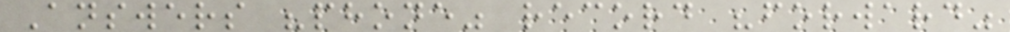Answers "phone" record "forward"
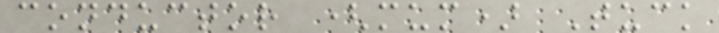conductor (mum) Tuck
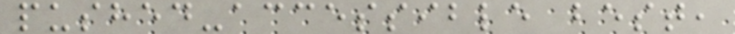pushed-accessible best,
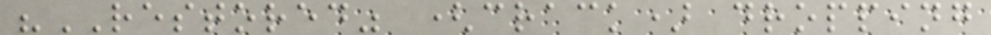"RESTORED" (crack) dropping
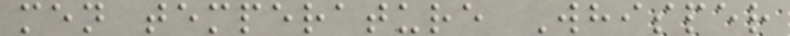men temperature Whisper
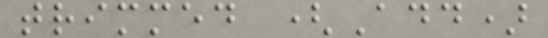trimmed (Add)
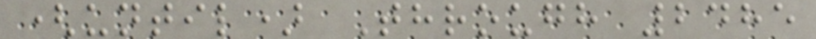(until) Through 2485
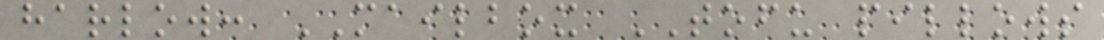harlow: MAILBOX TOFU pillows
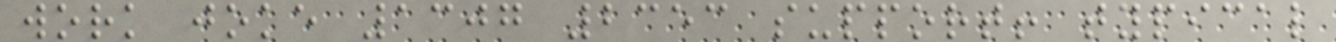work joke 1307 2353 support! typical
